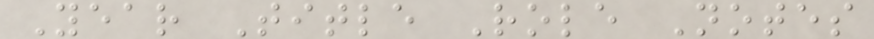Year Title Role Notes
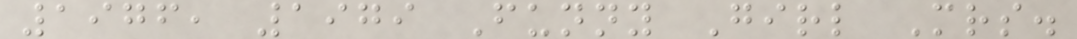1976, 1979 Funny Girl Mrs.
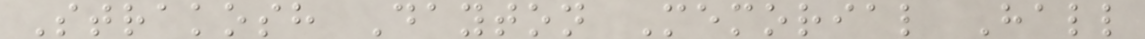Strakosh Dayton Memorial Hall
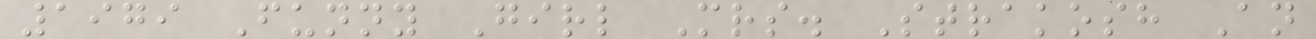1979 Funny Girl Mrs. Strakosh An
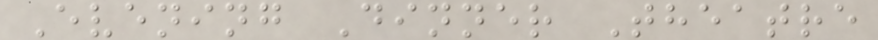Evening Dinner Theatre
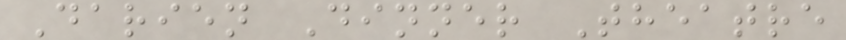Darien Dinner Theatre
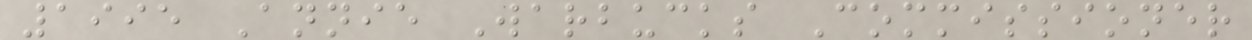1995 Annie Warbucks Commissioner
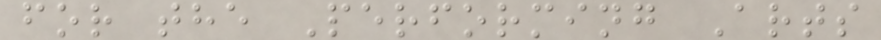for the Performing Arts
